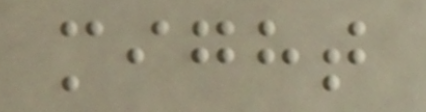might
